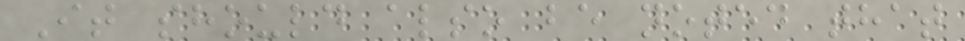It should also be noted that
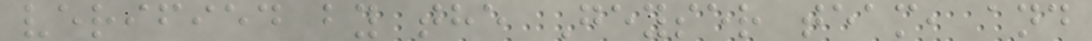verified by the Geyser team, and
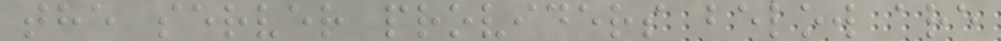the server providers below are
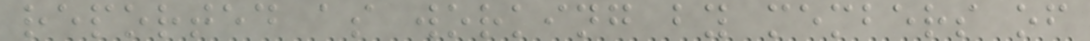reported as working by members of
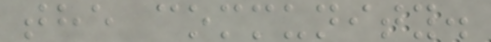the community.
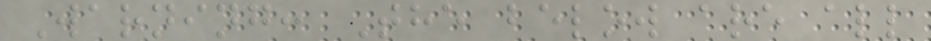Warning: The below are all
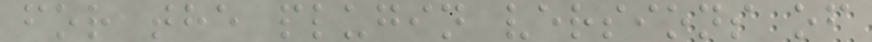for the plugin versions of
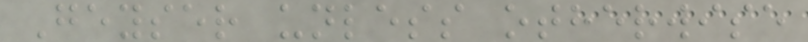Geyser unless otherwise
